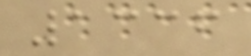1336
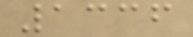1336
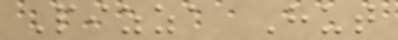Pizza Hut
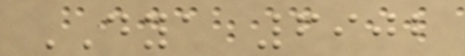DYA 6902
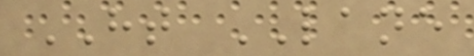HT LANE
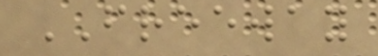FREEWAY
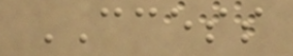CCESS
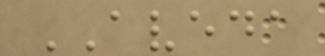AVEDA
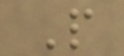P
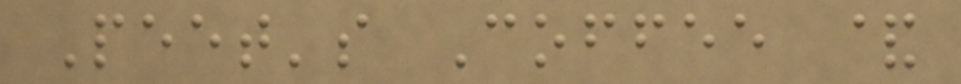Peet's Coffee &
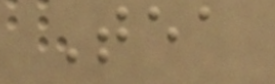Tea
